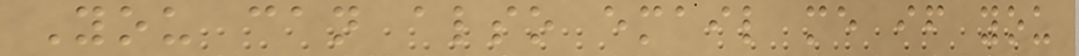You can also email me if you
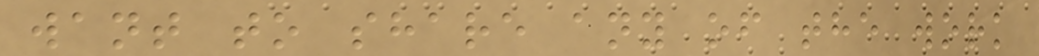want to share any of the work
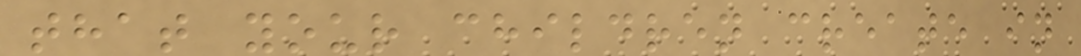that your children create in
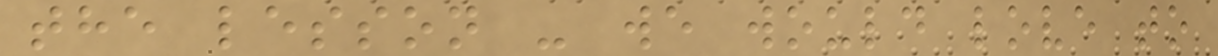the lesson - we would love to
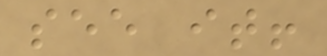see it!
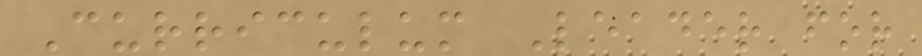Curriculum Leader for
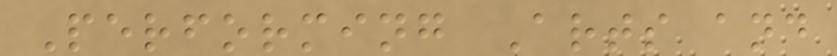Performing Arts and
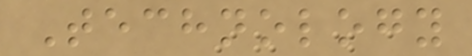Technology
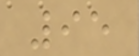95
